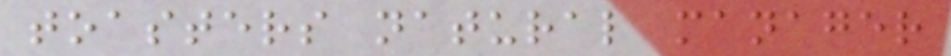toasters natural manager
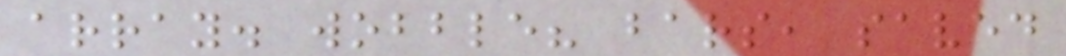array. wobble? bars, saved
